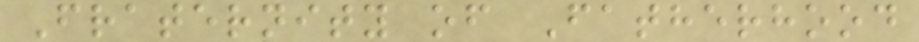Fraternity of Fatherhood
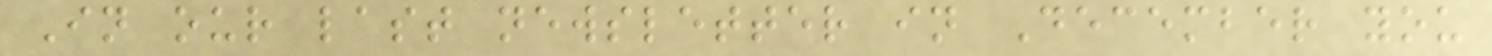In our last newsletter in December you
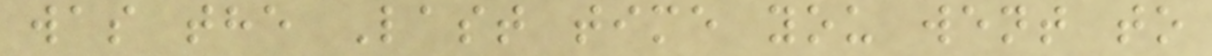was the Last time you went to
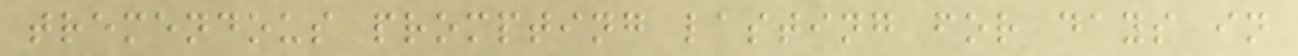tremendous prompting lasting for days in
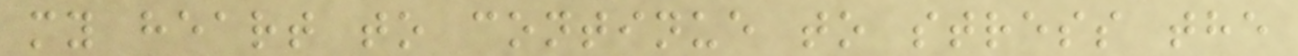my heart to continue to stress the
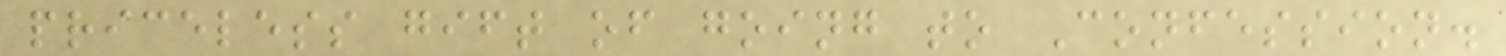priceless gift of going to Confession.
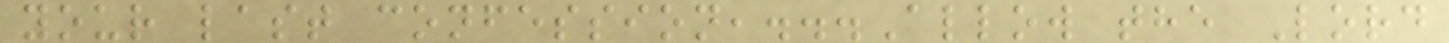your last confession,...Allow the Lord
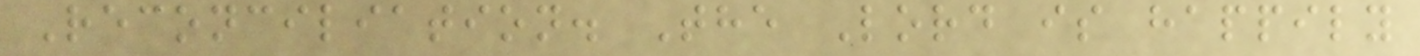Reconciliation. The Lord is happily
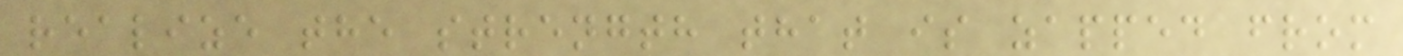realize the strength that is zapped from
